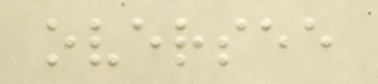oversee
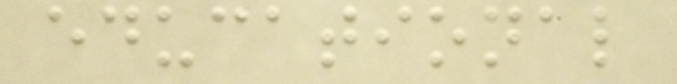educational
